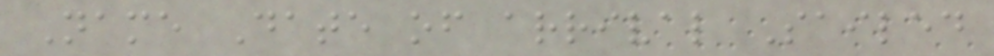Name Date of arrival Sailed
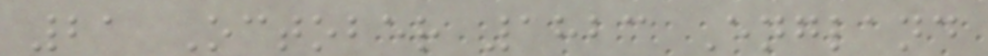21 October 1823 England
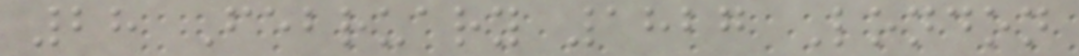28 February 1827 London
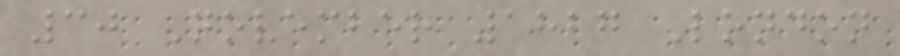30 November 1827 London
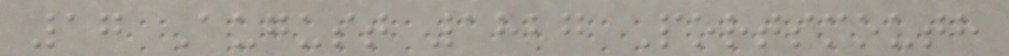17 August 1827 Portsmouth
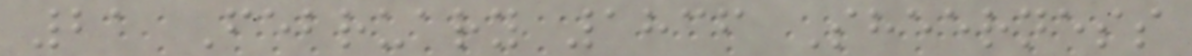21 February 1836 Sheerness
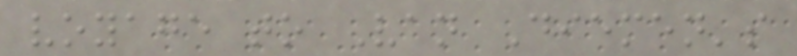voyage to Van Diemen's
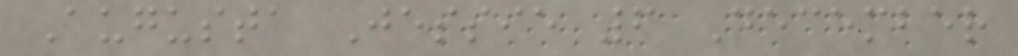Augusta Jessie 6 December
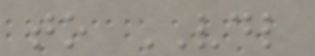to VDL
